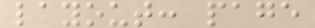layout: page
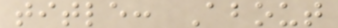title: About
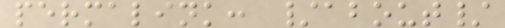permalink: /about/
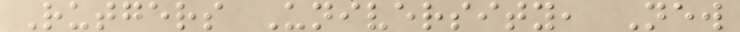Rutgers University, New
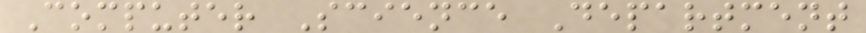Computer Science Department
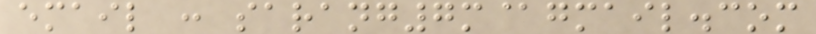email : sarang7m@gmail.com
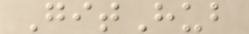GitHub
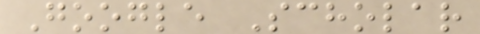Google Scholar
